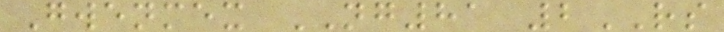Gwenmex NG81 2RS
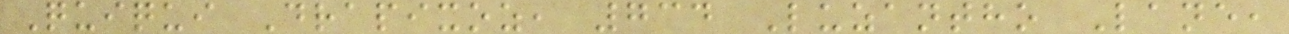Quiqui Drapixoz, 734 Luzantho Lane,
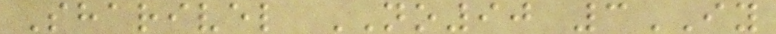Sharivel NO90 3IY
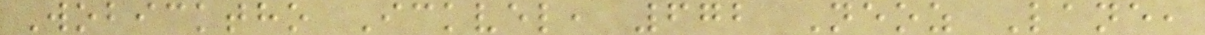Wobicktho Ickvel, 672 Neoz Lane,
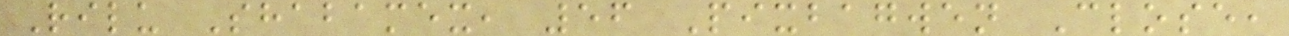Rilu Shabamex, 56 Pixbagwen Close,
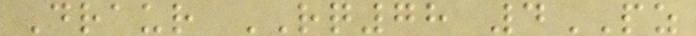Draur RQ78 4PZ
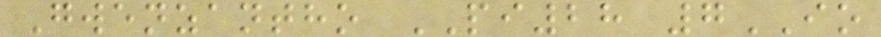Gwenzantho PI28 7IO
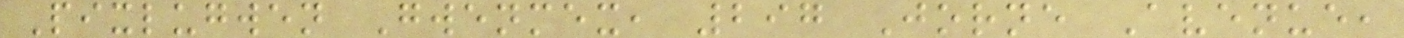Pixlugwen Gwenmex, 297 Jorne Avenue,
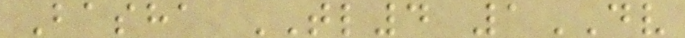Basha TL4 1DV
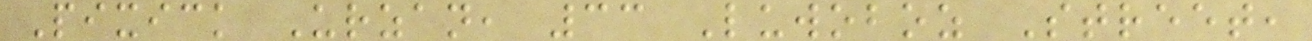Pixick Urzan, 33 Luwoboz Street,
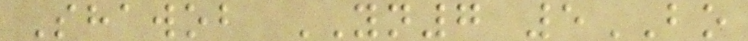Shawob YN7 5BO
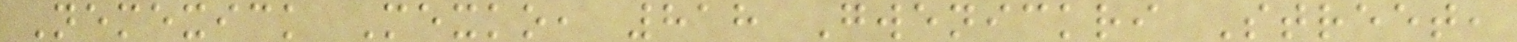Nemexick Mexko, 818 Gwenickri Street,
